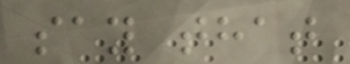say that
